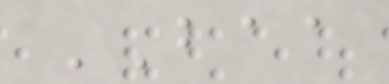BAA
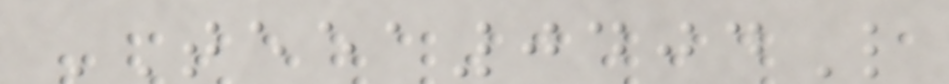TEEA0404L
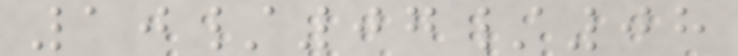10/07/08
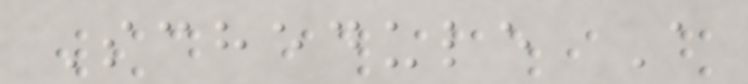Schedule A
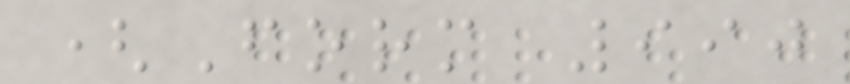(Form 990
